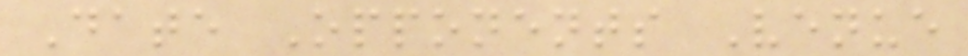Date Opponents Venue
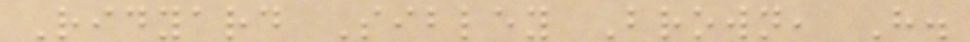Ridyard Sibley Brown, H.
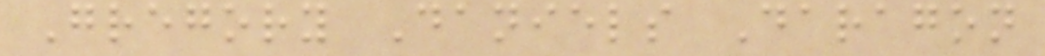Gregory Daniels Daragon
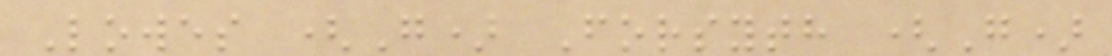Lowes (G) Forsyth (G)
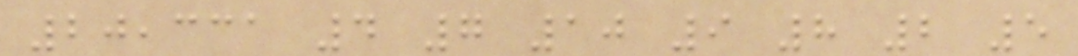20,331 4 7 10 9 8 2 5
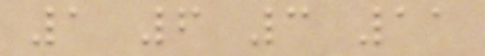1 6 3 11
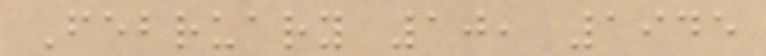February 10, 1945
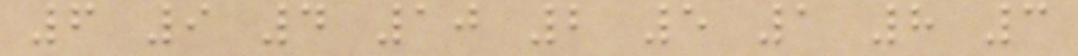6 9 4 10 2 5 1 8 3
